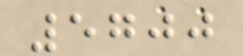5700
